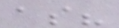as?
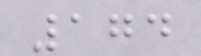174
